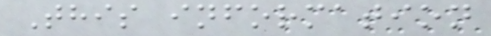This information
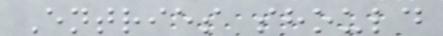Entries should
